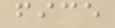fice
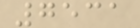7531
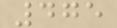475
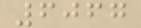6067
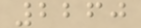2260
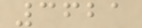3621
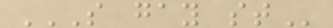S GAY ST
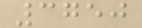3750
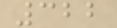322
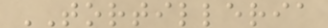TORTILLERIA
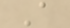A
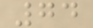74
